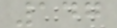147
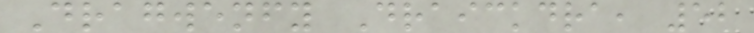Dragwenfy Draickdra, 52
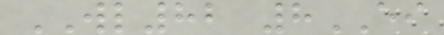WL82 8EI
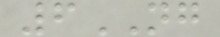6NG
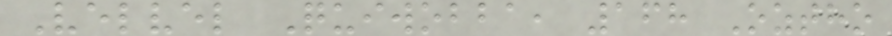Velvel Quiwobba, 168 Oztho
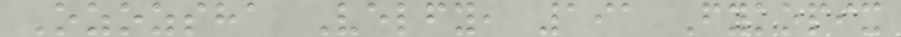Ozozsha Velfy, 191 Fykopix
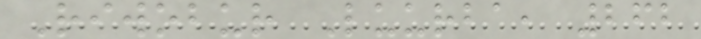Riwobur Luurba, 262
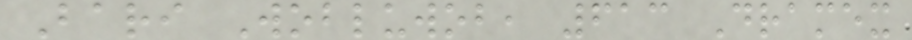Bari Wobluwob, 613 Dramex
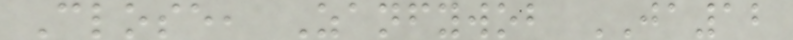Close, Zanfywob JA12
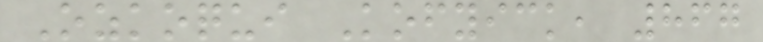Ozkoqui Kofyick, 867
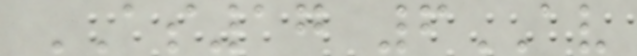AS17 6AV
